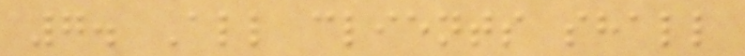7. All clients shall
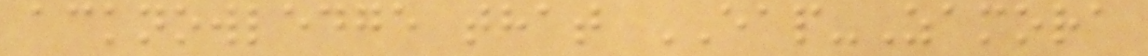acknowledge that EAP-Zamora
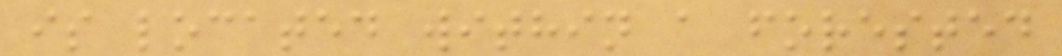is located within a forested
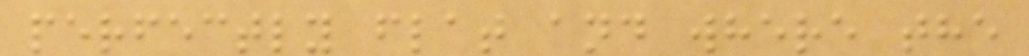perfectly flat and where the
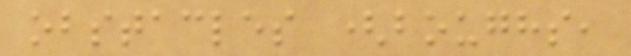obstacles (boughs,
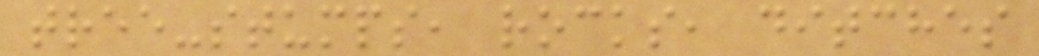tree-stumps, rocks, ditches
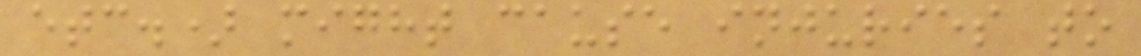etc.) might cause injuries to
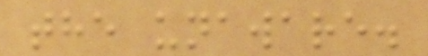the unaware.
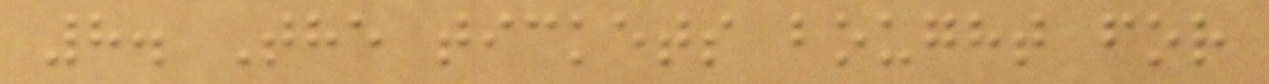8. The tickets bought for
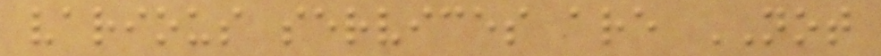various services are NOT
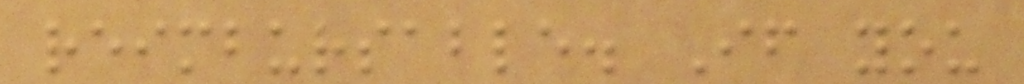reimbursable. If you
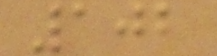102
